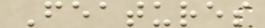Features
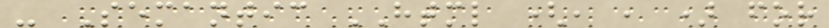- Semantic HTML (, , ) for
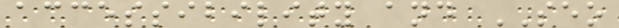accessibility and SEO
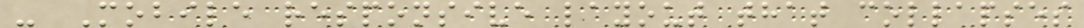- Mobile responsive layout that collapses
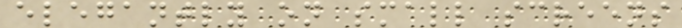elegantly on small screens
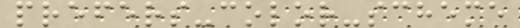prefers-color-scheme
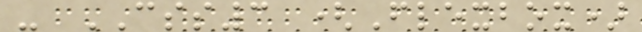- CSS3 (Flexbox)
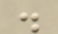.
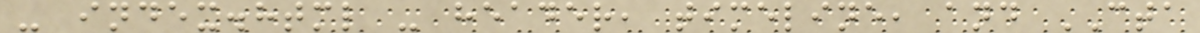- index.html - header, timeline, and CTA
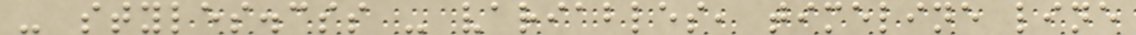- styles.css - variables, timeline line
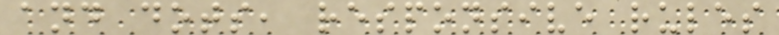and dots, responsive rules
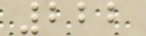222
